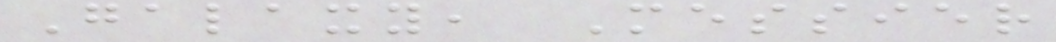Galaxy, Messier
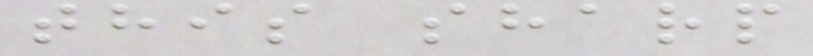this sharp
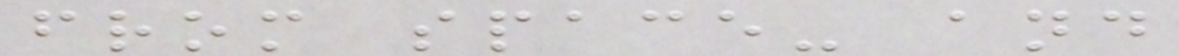from space- and
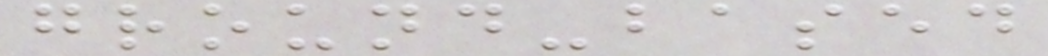ground-based
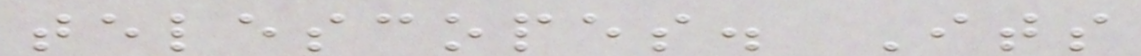telescopes. Its
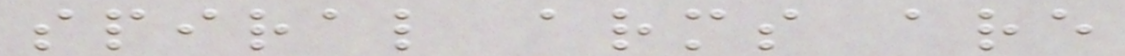spiral arms are
